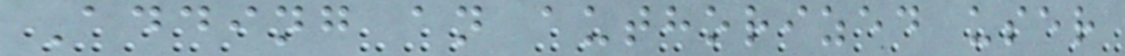Adding an authorized user
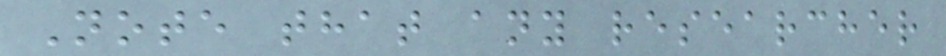Note that any researcher
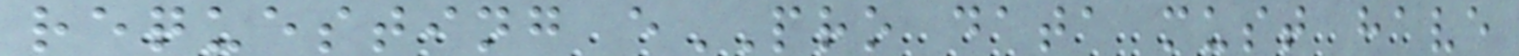requesting ePRO data must have
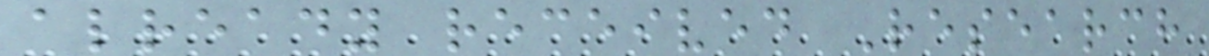already received Research
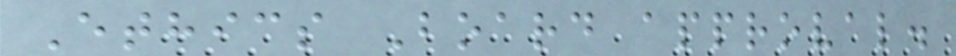Ethics Board approval.
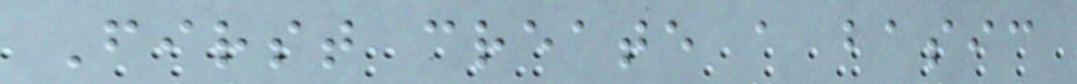First create a basic
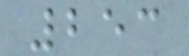253
